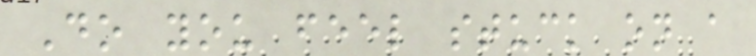Do you feel stuck on a
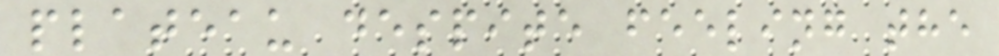plateau despite feeling the
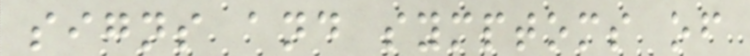signs and symptoms of
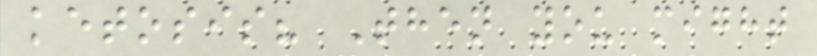ketosis? Then you might
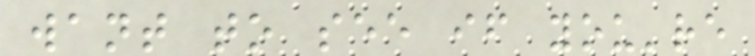want to see if you're
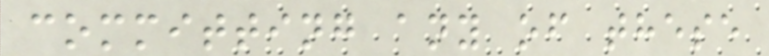committing any of these
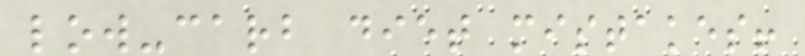low-carb diet mistakes!
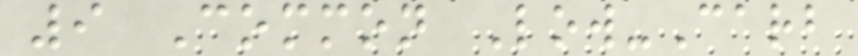9 Common Low-Carb
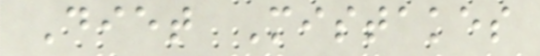Diet Mistakes
